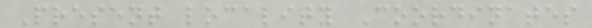Present locality Coordinates
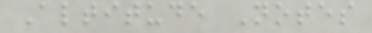Altitude Notes
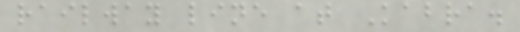railway line at Kabra.
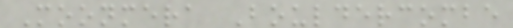Moonmera Bouldercombe
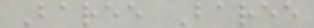Baree Baree
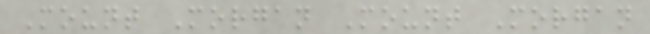Mount Morgan Mount Morgan
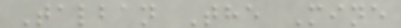Talban The Mine
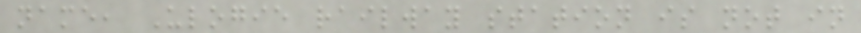name, Ulogie railway station is not in
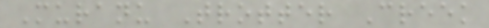Muranu Trotter Creek
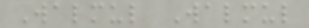Walmul Walmul
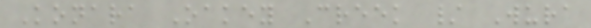Konara Oakey Creek / Wura
